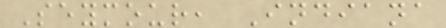Seymour, Indiana
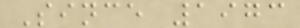Since 1973
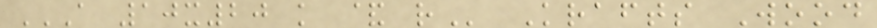A 10X20 K & R Krafts Wood
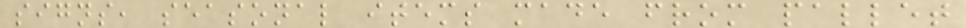signs, seasonal items made from pallet
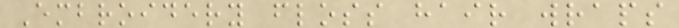Embroidery floss hair wraps
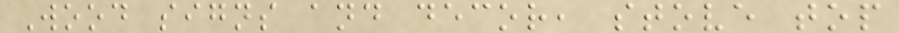Wood signs and decor, stove top
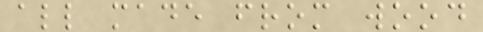all made from wood
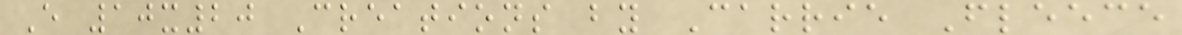E 10x20 Creations by Carrie Fleece
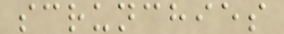scrunchies
